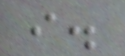i.
